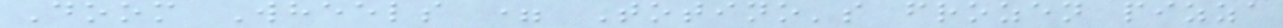Doom Wheels = Totino's frozen pizza
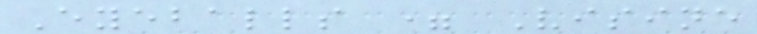Eyeballs = Visine
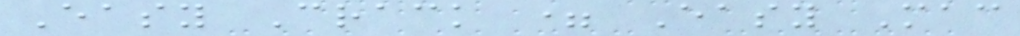Easy Crack = Easy Mac
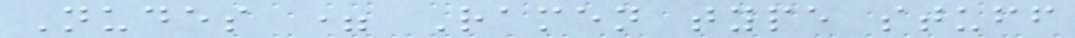Nudes = Ramen type stuff
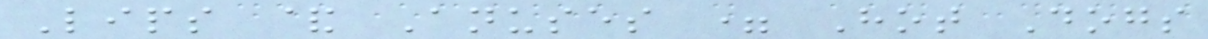Lips & Anuses = Hot Dogs
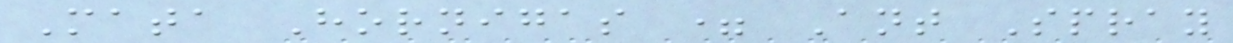Mata Hornigas = Ant Spray
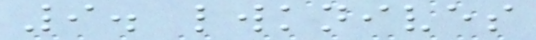9. lwknives
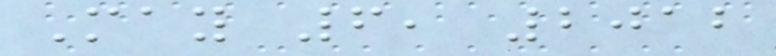May 6, 2012
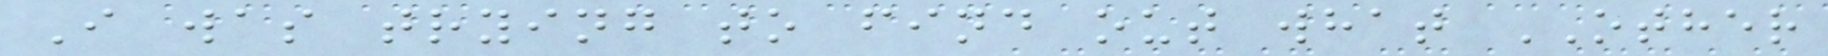I was trying to find out what OTHER
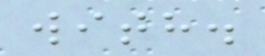with.
